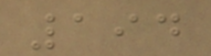194
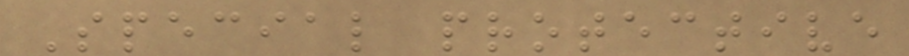Special protective
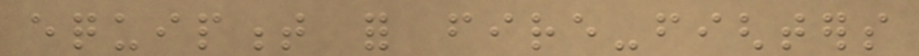equipment for fire-fighters
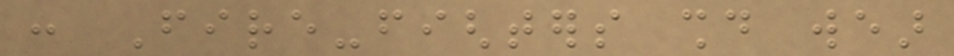: Fire-fighters should wear
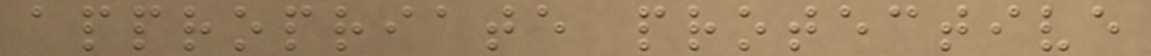appropriate protective
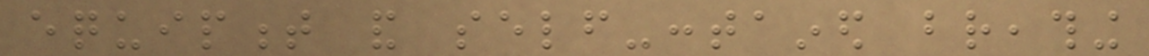equipment and self-contained breathing
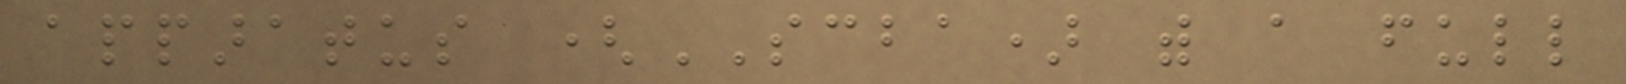apparatus (SCBA) with a full
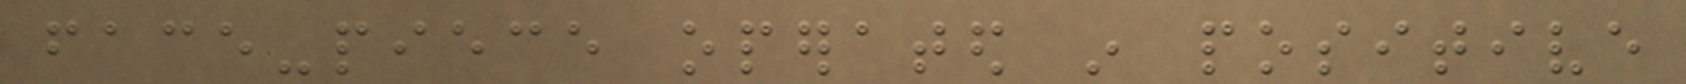face-piece operated in positive
